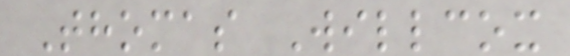Thomas Willcox
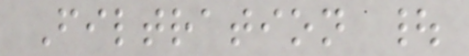Filtration |
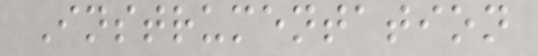Instrumentation
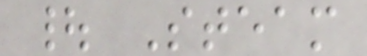| Steam
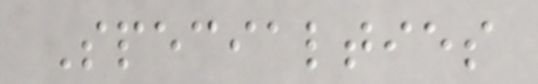Specialties
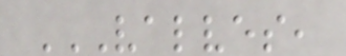VALVES,
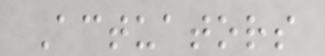Actuators
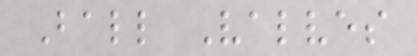Ball Valves
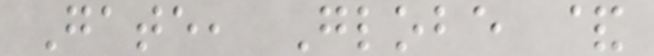Gate, Globe &
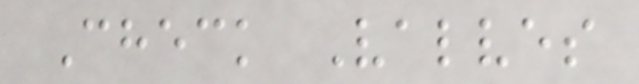Check Valves
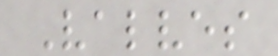Valves
